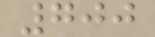700
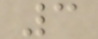3
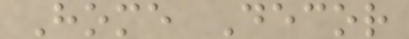Home Decor
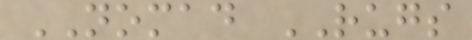NOMAD RUGS
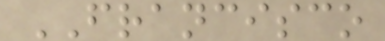FRANCISCO
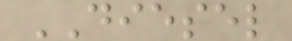DIESEL
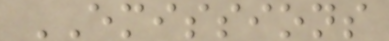EMISSIONS
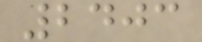2403
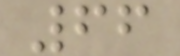66
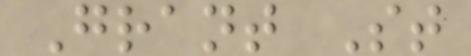Grant St
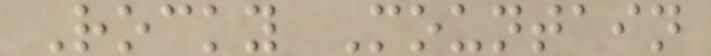Rocky Mountain
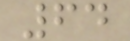64
